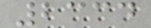2334
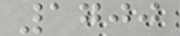1700
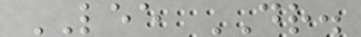LEE DR.
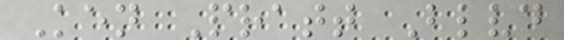Ken Pratt Blvd
